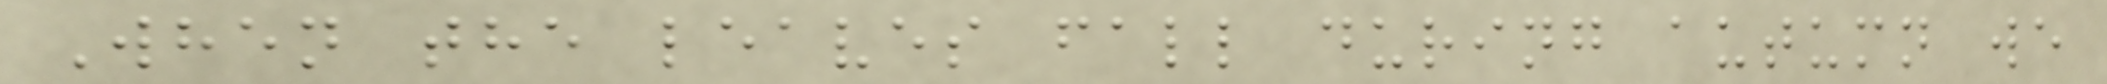When the leaves fall during autumn we
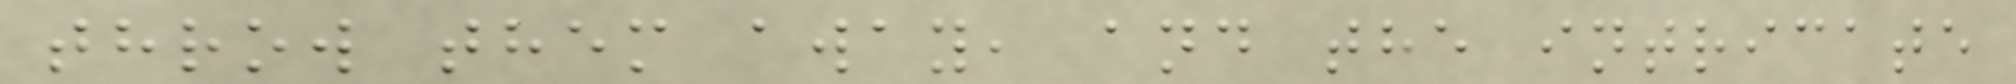throw them away, and the intricate
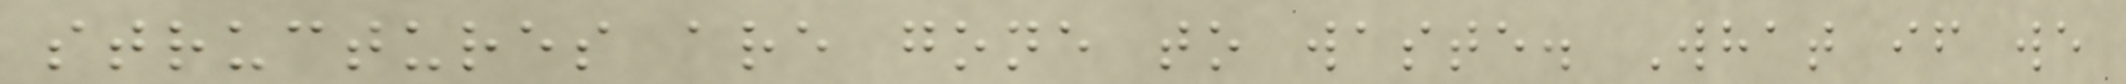structures are gone to waste. What if we
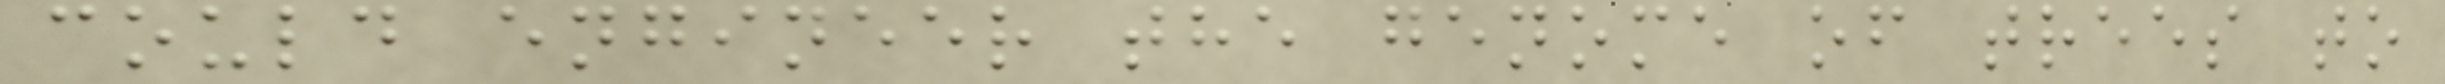could engineer the genome of trees to
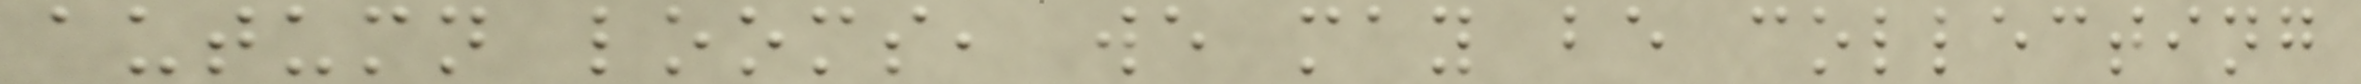autumn looms, we may be collecting
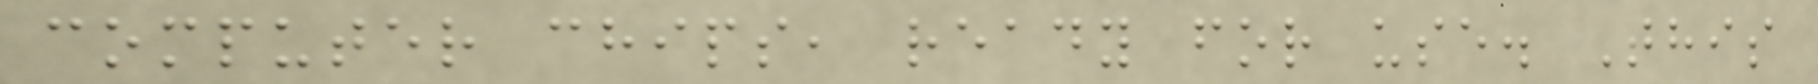computer chips, ready for use. This
